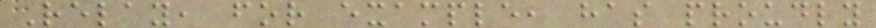Relay, for example, has proudly
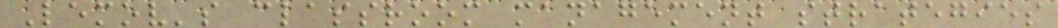Lemov's classroom management strategies
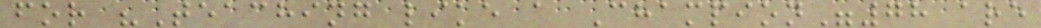for "Teaching like a Champion"78 are
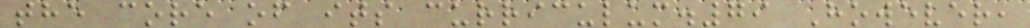the core of its curriculum.79 However,
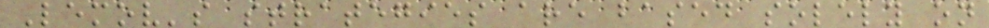Lemov's strategies are based solely on
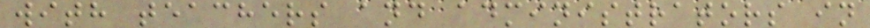with teachers and administrators in
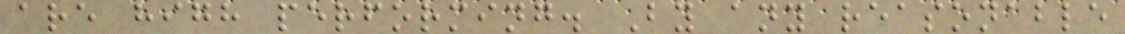are high performing. By any reasonable
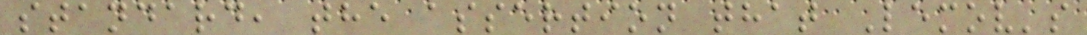standard, the assertion that Lemov's
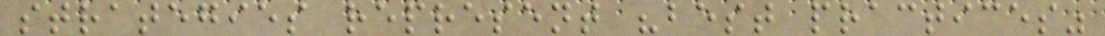strategies represent "best practices"
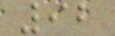92
